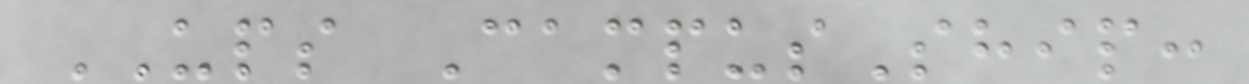UPS CampusShip:
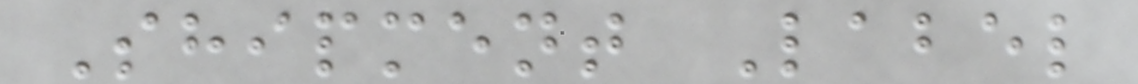Shipment Label
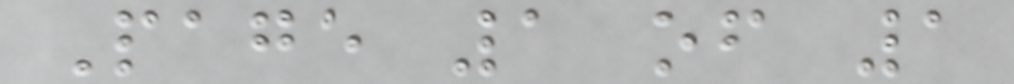Page 1 of 1
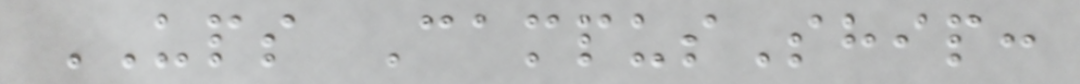UPS CampusShip:
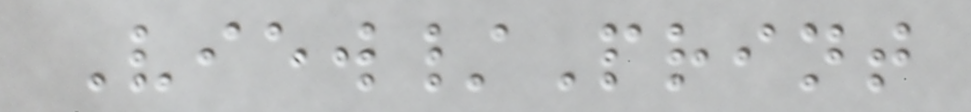View/Print
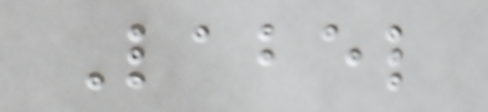Label
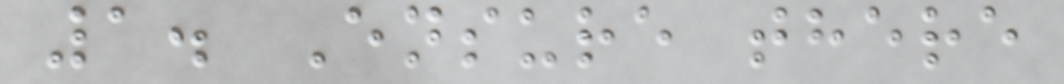1. Ensure there
